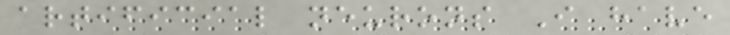artificial neurons I have
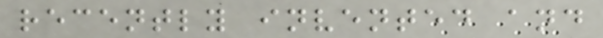recently invented and
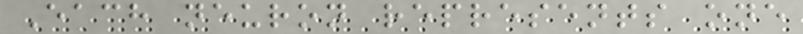Each neuron represents one
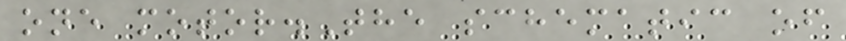one motor.The schematic of
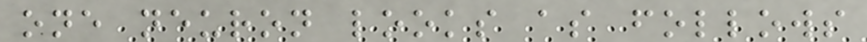one neuron looks as follows
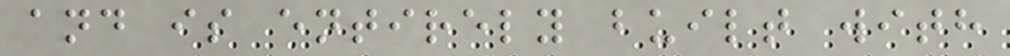and is entirely built with
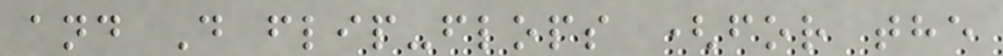and D flip-flops (for the
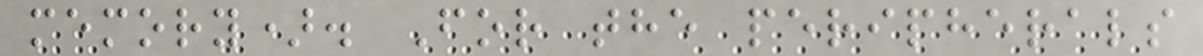memory). For the peripherals
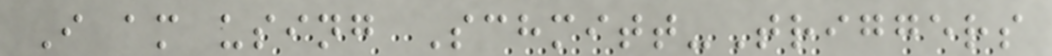I am using Schmitt-Triggers
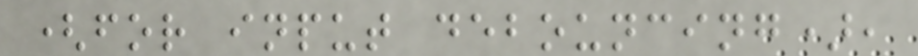(for input debouncing),
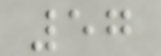57
